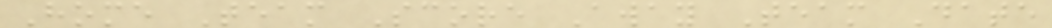Home Team Score Away Team Date
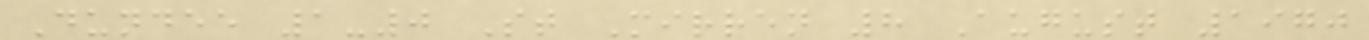Dundee 1-0 St Mirren 8 August 1970
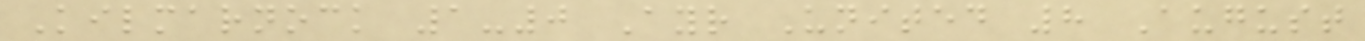Kilmarnock 1-0 Ayr United 8 August
